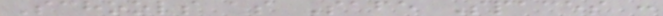Schools as Safe Spaces :
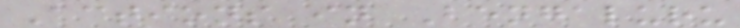Actions in Bengaluru
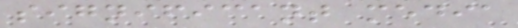significant media
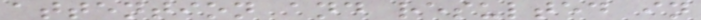attention and resulted in
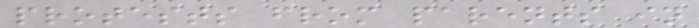protests from parents in
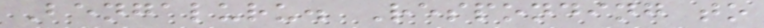Bengaluru. Responding to
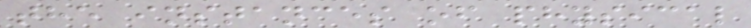the instances of physical
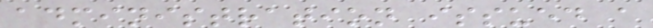administration issued a
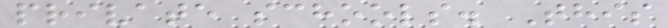private schools. This
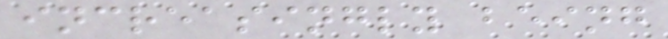increasingly being
